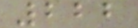222
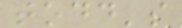todd's
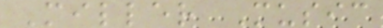Miller Music
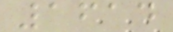1614
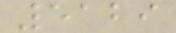5129
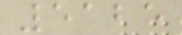5125
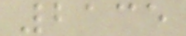2135
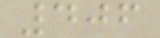406
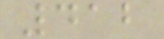412
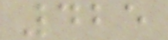425
